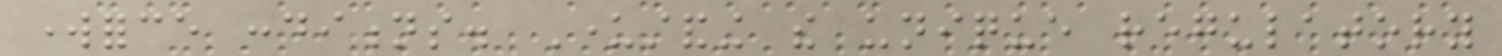workforce conditions. Understanding the unique regulatory
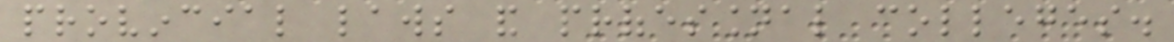provincial laws and professional colleges.
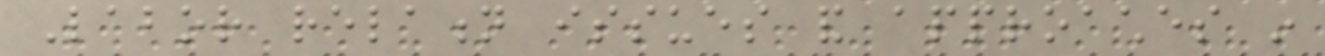Labor relation issues and approaches in
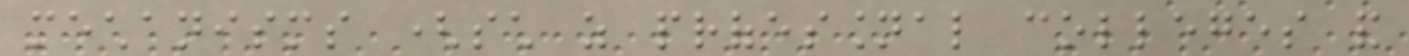mechanisms (such as professional colleges and
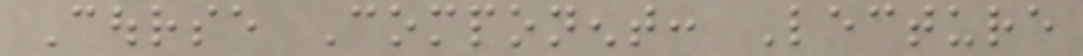Course Component: Lecture
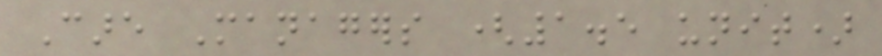Care Managers (1.5 unit)
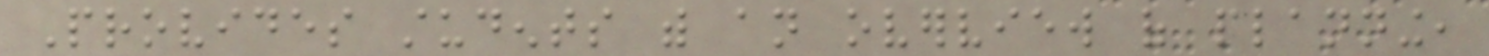Provides students with an overview of planning,
